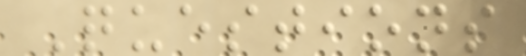Questions
